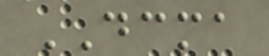DCMA
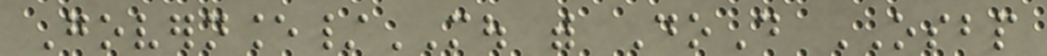Governance/MOU with DoD OSBP
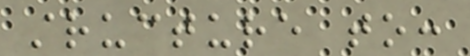structure to:
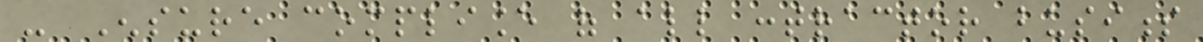- Ensure compliance of all contractor business
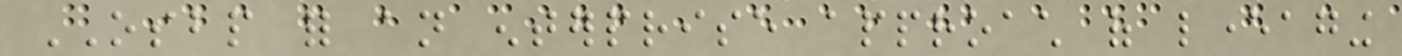OSBP for an enterprise approach of leveraging
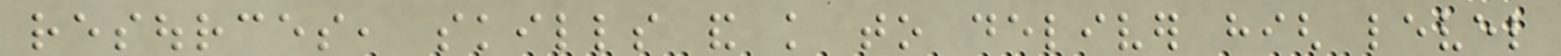resources, skills and knowledge to deliver high level
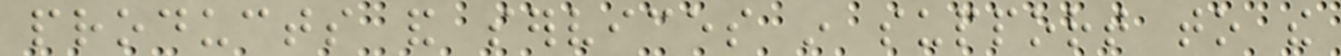products and services in support to the
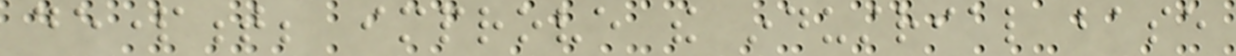department; improve the industrial base
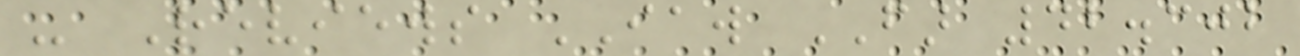- Reviews IAW FAR 42.302
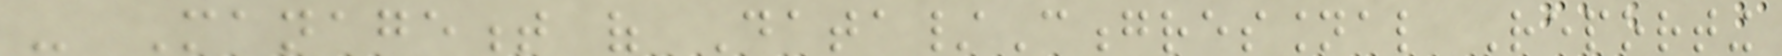- Management of Data/Congressional Reporting
